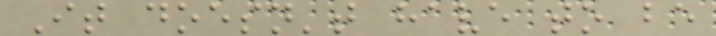It doesn't have to be
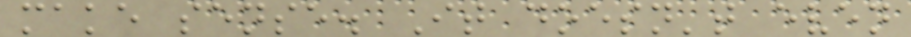make sense. It doesn't even
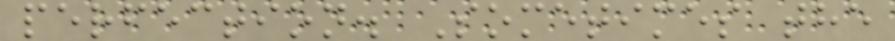perfection. Sometimes the
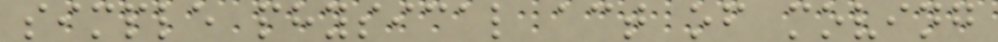simple physical act of moving
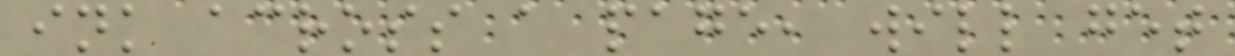ink across a page, will get
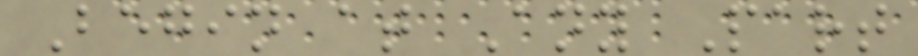Begin at Any Part
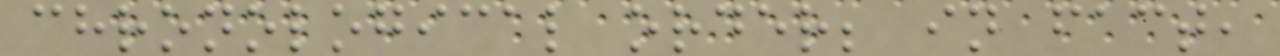chronological order; in fact,
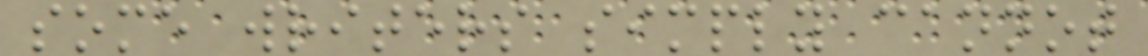some writers simply cannot
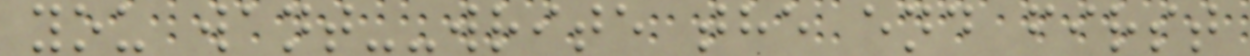you want--write the end first
